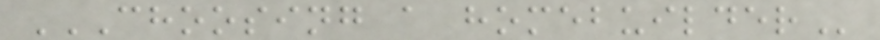CHOOSING A HOMEBUILDER
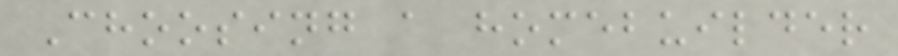Choosing a homebuilder
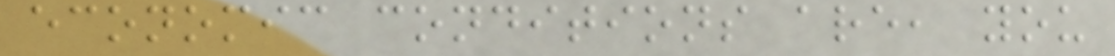economic conditions are, you
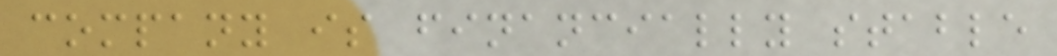company is financially stable
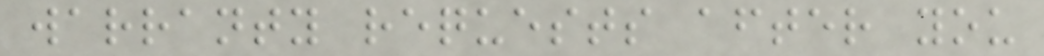warranty requests after you
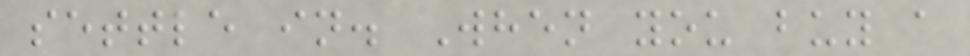settle in. When you buy a
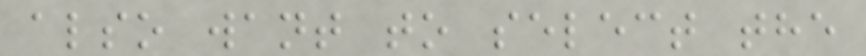also want to select the
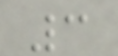3
